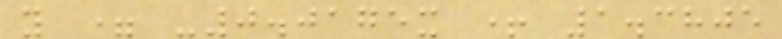y = -0.0175x + 1.3805
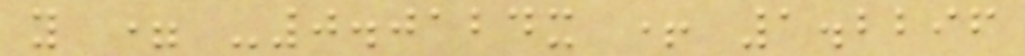y = -0.0124x + 1.2296
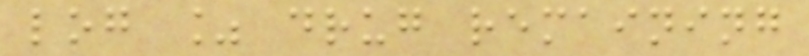log % drug remaining
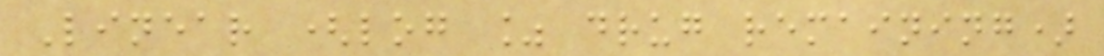Linear (log % drug remaining)
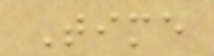Time
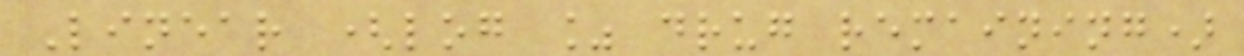Linear (log % drug remaining)
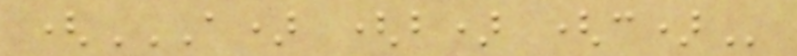(A) (B) (C)
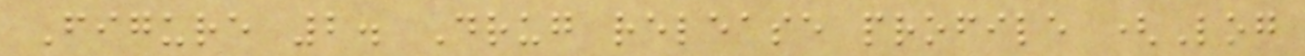Figure 2. Drug release profile (Log
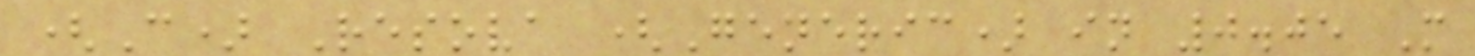(C) Resova (Generic) in 0.05 M
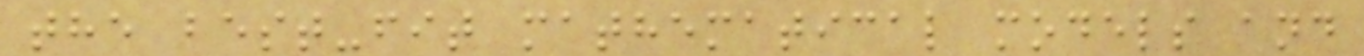the best-fit mathematical models and
